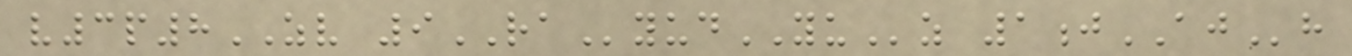v3p8ZV 9RAyudYUz 1jAJh
